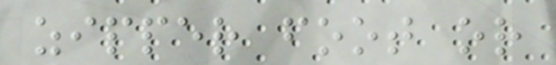zipper foot or
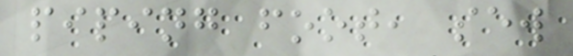piping foot, sew
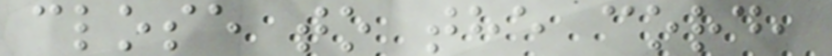close to the cord,
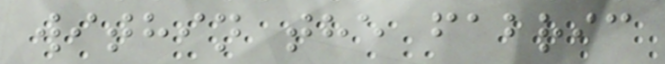within the fabric
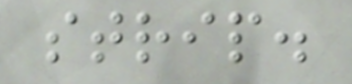strip.
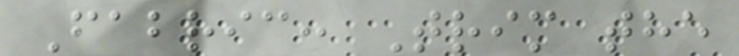Fabric: Trim the
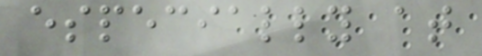especially at
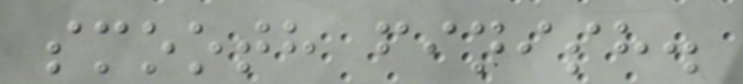smooth finish.
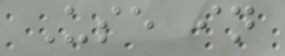Use in
